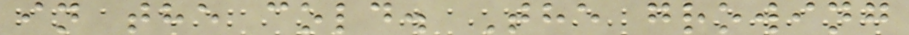in the cold. The growing
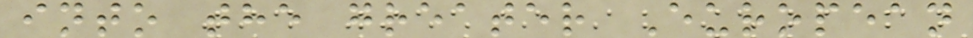into the greater European
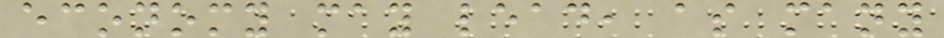economy may lead, as many
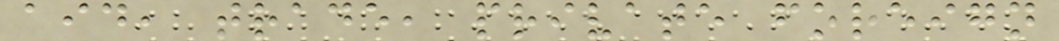aid, trade, private foreign
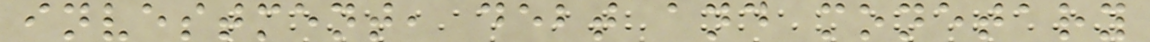investment, debt and monetary
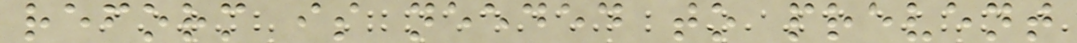reform is needed to prevent
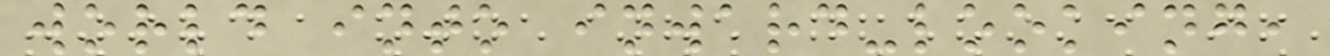world into inward-looking,
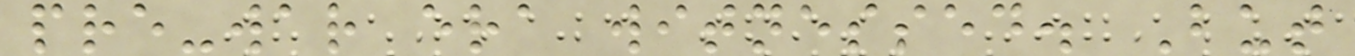pre-war era witnessed. But
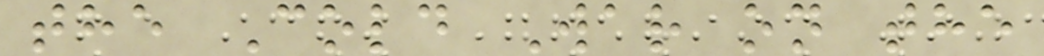the Cold War on the
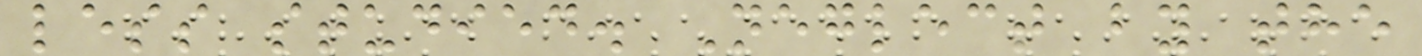less studied. Neglect by the
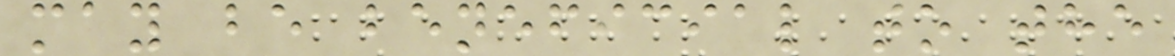may be beneficial to the
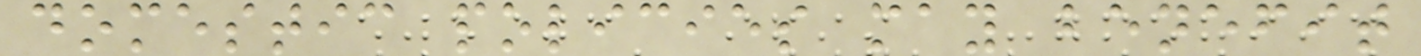domestic policies may benefit
